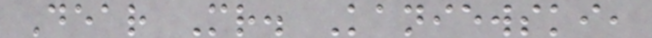Dear Mr. Kaniewski,
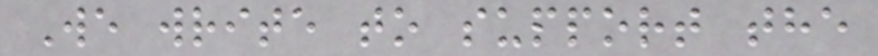We write to support the
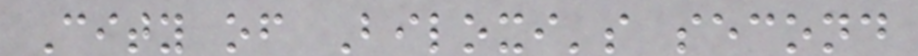City of Biloxi's second
